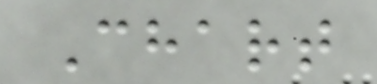Chart
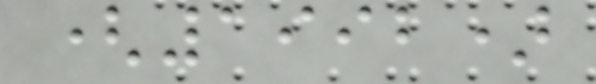(1992)
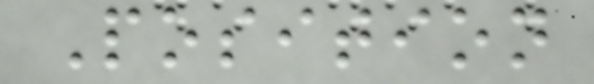Position
